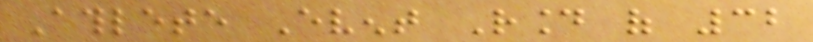Athlete Event Round of 32
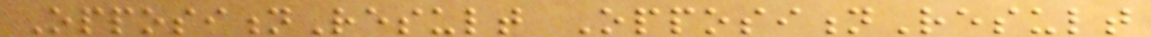OppositionResult OppositionResult
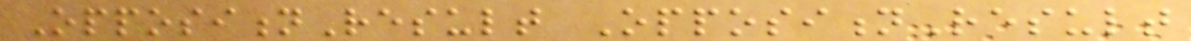OppositionResult OppositionResult
